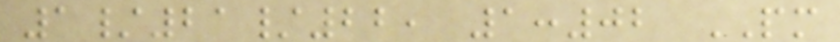1/21/22, 1:02 PM
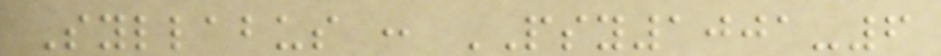Syllabus : PSY1001-6
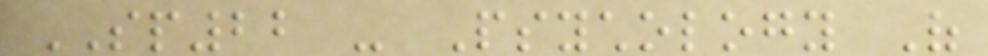SP22 - Psychology Of
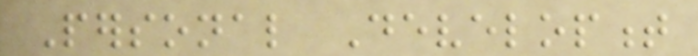Personal Development
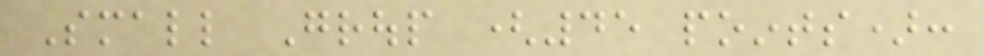Small Group (45 points):
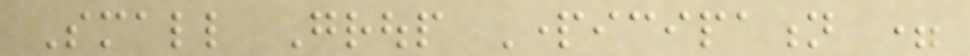Small Group Participation =
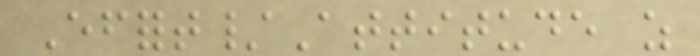Effort/Attitude as
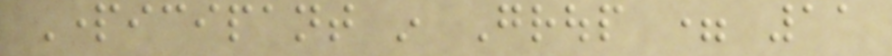Participant in Group = 11
